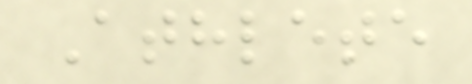Athlete
